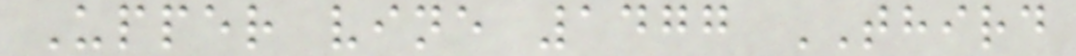Upper vine 1477 THIRD
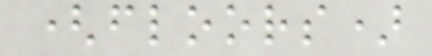(floors)
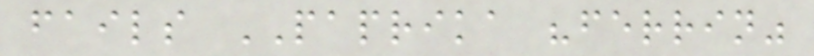fails PAPRIKA "ferrin"
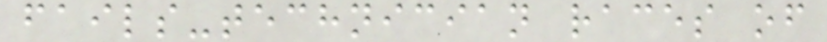fails-technician races of
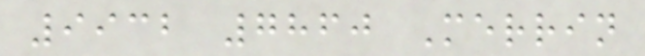9932 7860 Merrin
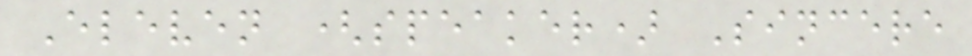Eleven (speaker) Sincere
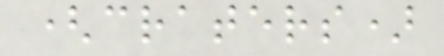(craters)
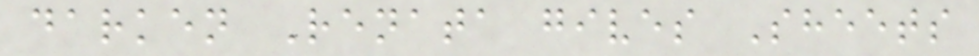darken Renata gives Sheets
